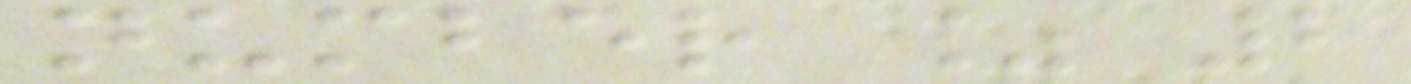number % 2
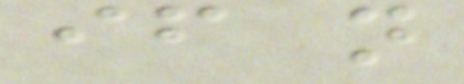if n
